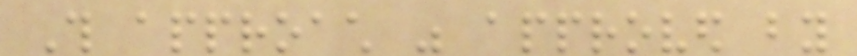This approach was approved by
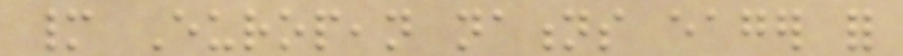many European nations eager for
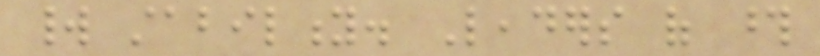world stability. Leaders of those
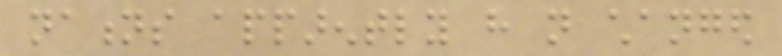nations apparently have not changed
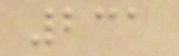231
